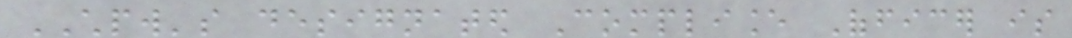CHPW's designated Compliance Officer is
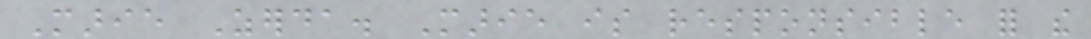Marie Zerda. Marie is responsible for the
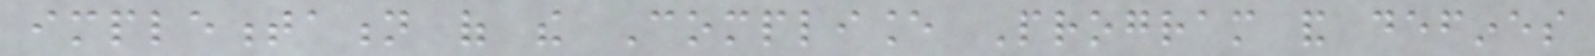implementation of the Compliance Program and defines
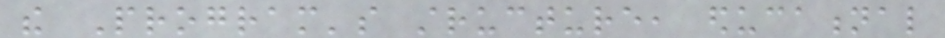the Program's structure, educational
